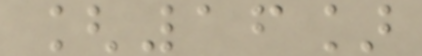[16]
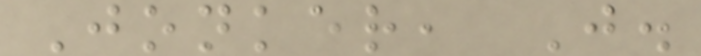Jonker, J.
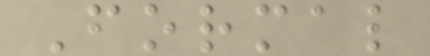Formal
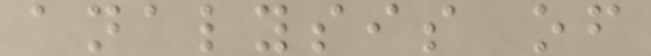analysis of
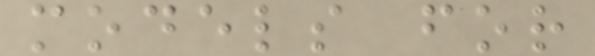models for
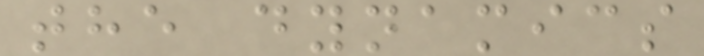the dynamics
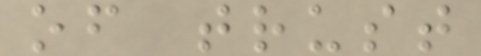of trust
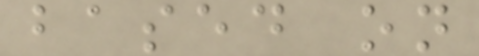based on
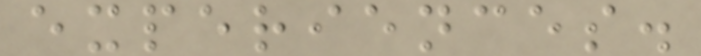experiences.
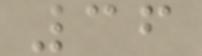36
